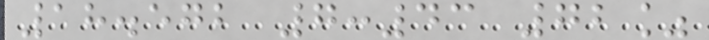18.572 7:43 72%
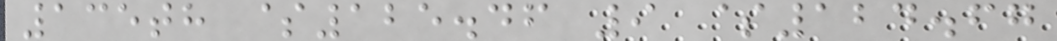135th $125.46 9 $124.67
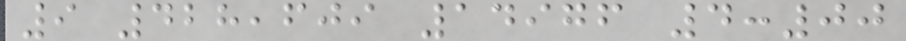9 428,609 14976 4:00
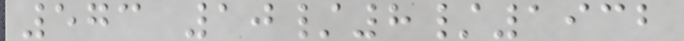573 10/8/1932
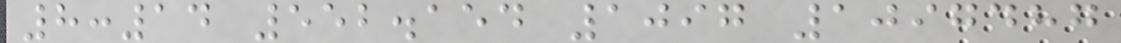8:14 552.154 1097 1097487
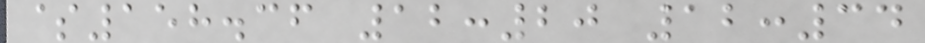$158.36 12:20 12:34
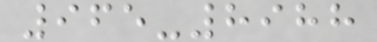965-8988
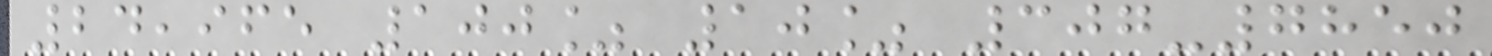24,965 100% 10% 307-7850
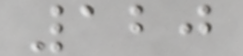120
